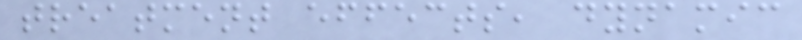treatment effects, dynamic
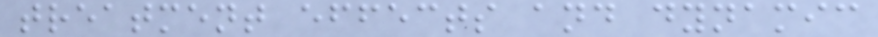treatment effects and dynamic
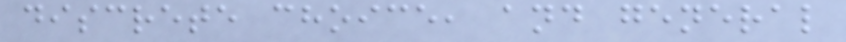discrete choice, and general
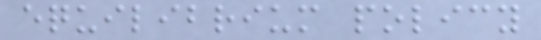equilibrium policy
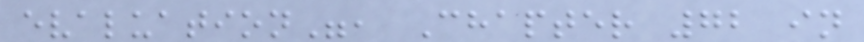evaluation", Chapter 72 in
